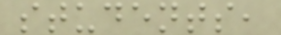students,
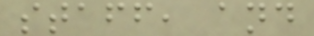staff, and
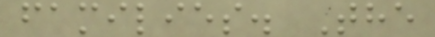families. The
